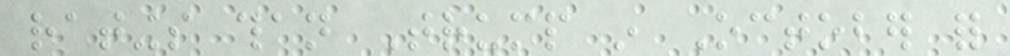ratings than Trump in October for
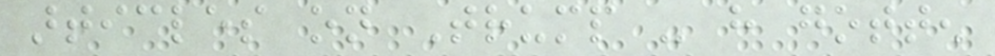articles on Trump - have gotten
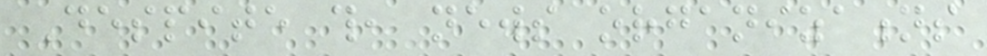Despite this, news organizations
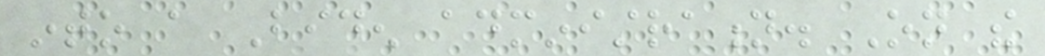into a Biden administration. On the
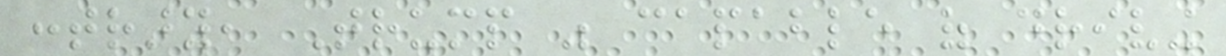contrary, Trump was capable of driving
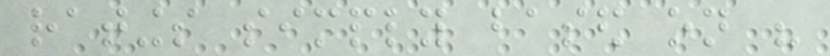ratings simply based on his
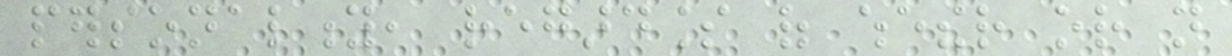personality, regardless of whether or not
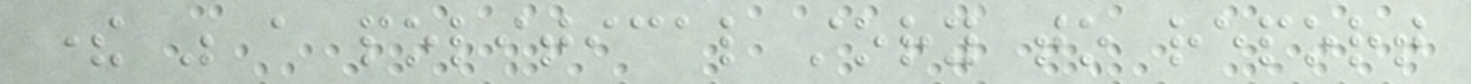there was a political story to report
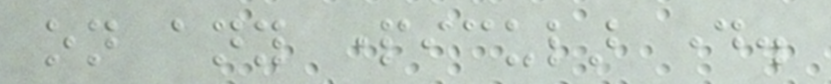on any particular day.
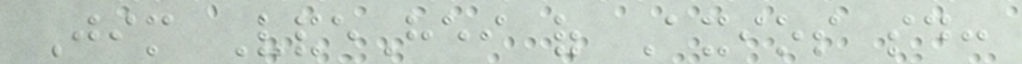Jim VandeHei of Axios said:
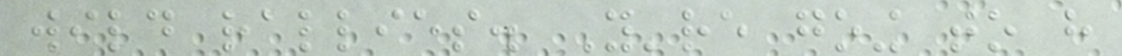wild rallies. You're going to have
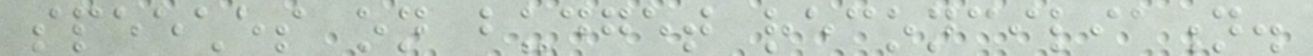speeches on budget reconciliation.
